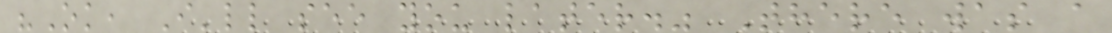"Ok, I'll see you later." There was a
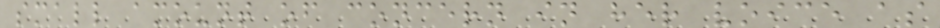small amount of concern in her voice as
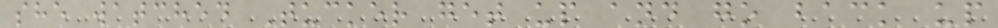she watched Tucker get up and go back up
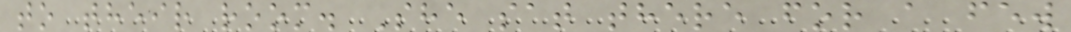to their room. She sat there for a few
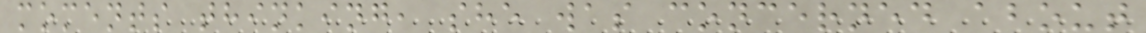moments thinking, she was concerned about
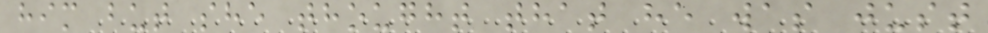him but she thought that he was just
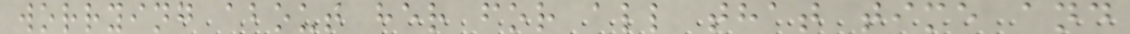worrying about her for all that time and
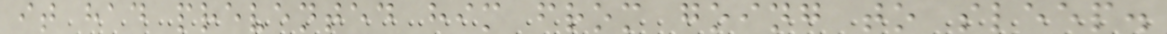it had prevented him from going to sleep.
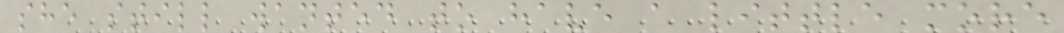she still wanted to have a little more
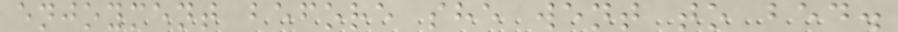enjoyment before she went to bed.
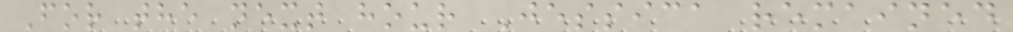For the next hour Jessica remained
